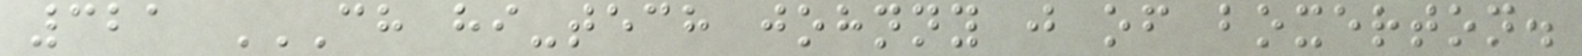321 CH HI-TECH JOHNNY J OF BOXERTON.
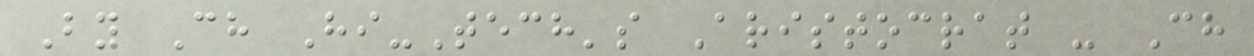By Ch Hi-Tech's Aristocrat - Ch
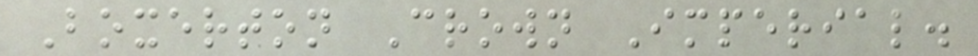Boxerton Crown Imperial.
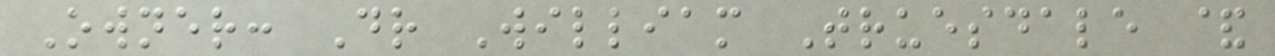Owner: Dr William Truesdale &
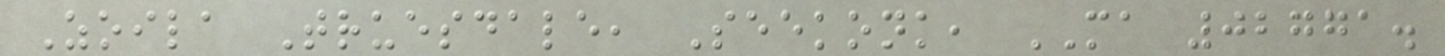Zoila Truesdale, Seekonk, MA 02771.
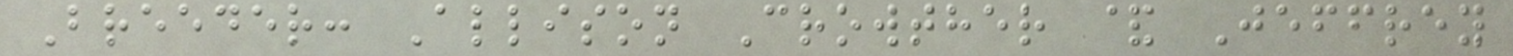Breeder: Allison Crowther & Jeffrey
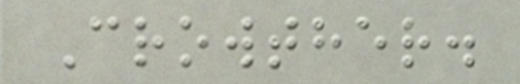Crowther.
